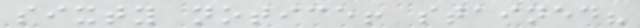sixty notice! stained?
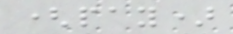(pay)
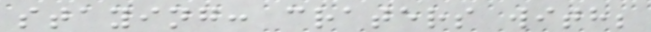staying: craters with;
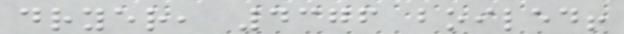dryer, 4376 boiled!
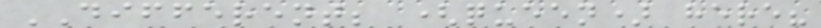DIFFERENT; (queen) here?
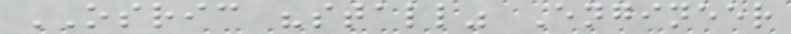OSRIC "stall" Engineer
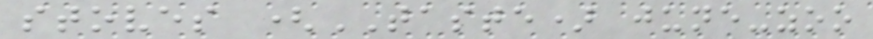stoves (TASTE) june-zoo
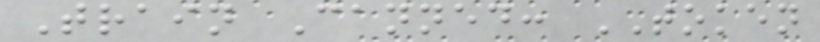Train Canned: TOKEN
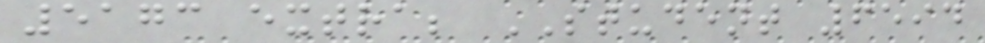5173 extra; STUDENT 6594
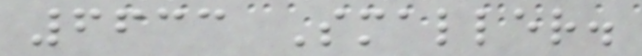6633 Smaller.
